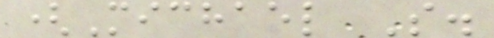(Michael S.
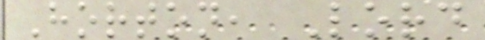Horton, Lord
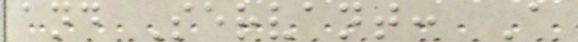and Servant: A
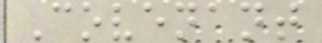Covenant
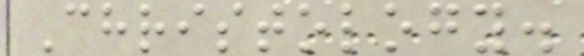Christology.
